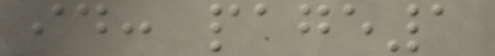id: page1
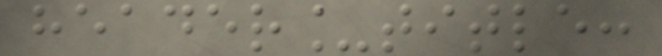header_title:
